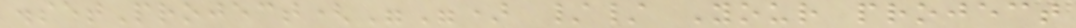.setProject("") // Your project
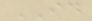ID
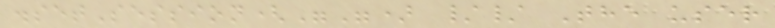.setSession("") // The user
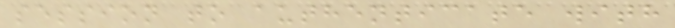session to authenticate with
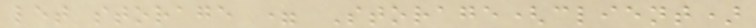let storage = Storage(client)
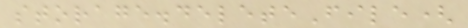storage.deleteFile(
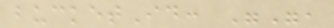bucketId: "",
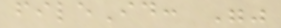fileId: ""
